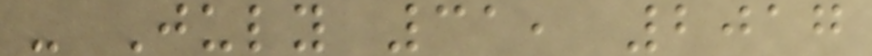- July 31, 2017
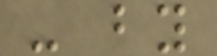- by
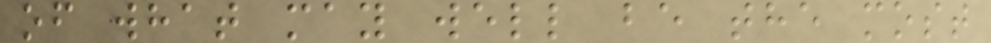of what may well be the most
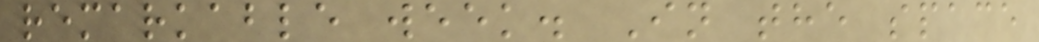remarkable week. In the space
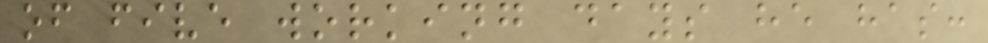of five working days he has:
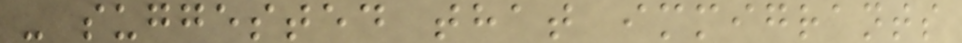- suggested that immigrants
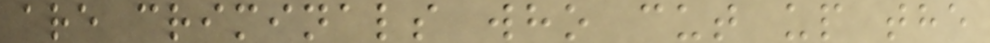are criminals who cut up the
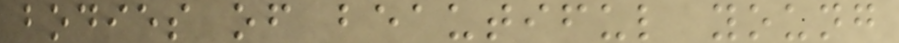bodies of beautiful young
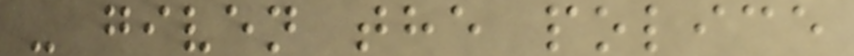- given the police
